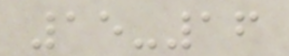15-16
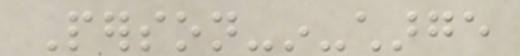Person-in-charge
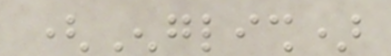(English)
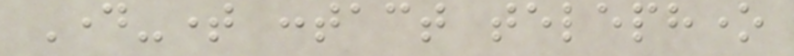Day-time contact telephone
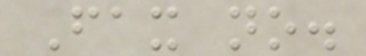Fax no.
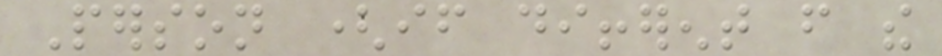Person (if different from the
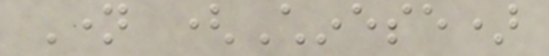Name (Chinese)
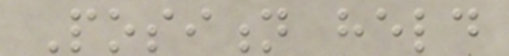Position held
